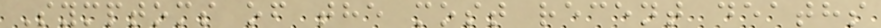Symptoms of the most recent deaths
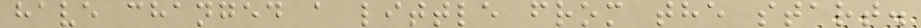have changed a little from the start.
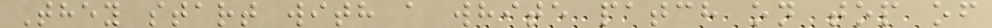They start with a white patch on top of
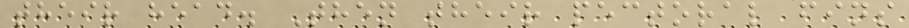their head. Then their pectoral fins
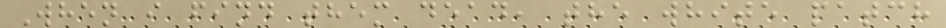When i find them dead, the white patch
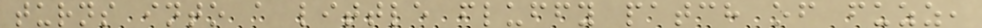turns into a little fluffy patch of fuzz,
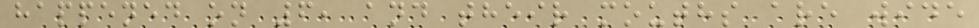happened on 6, and their mouths are wide
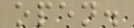open.
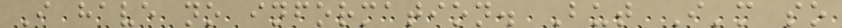I have no information. But I'm so
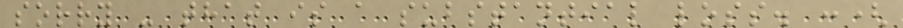sorry - that is a substantial loss. :(
